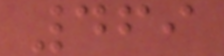469
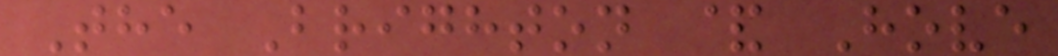The Brighton & Hove
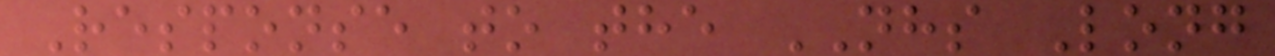Response to the NHS Long
